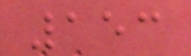153
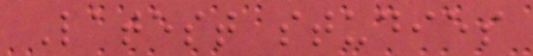Latest studies
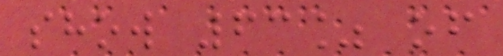show 63% of
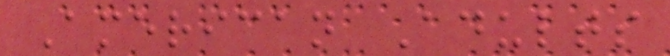American Adults
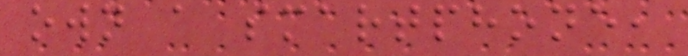own a smartphone,
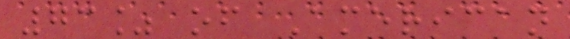73% of American
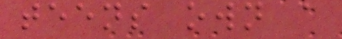teens own a
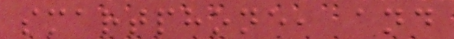smartphone, and
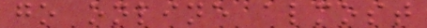go online almost
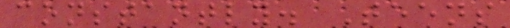constantly. Teens
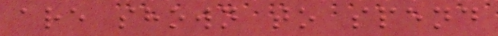are shown to spend
